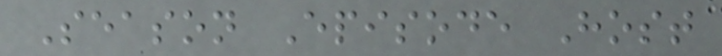Season Episode Host
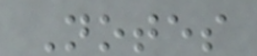Notes
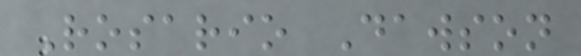Rosario Dawson
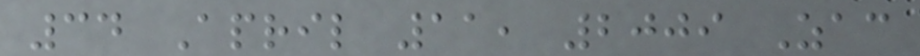34 April 11, 2009 Zac
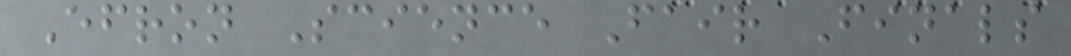Efron Science Fair Finals
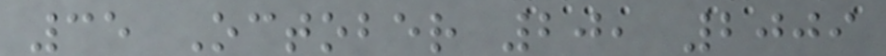35 October 20, 2009
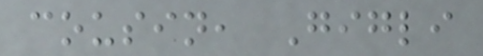cousin, Gigli
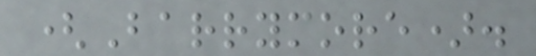(Barrymore).
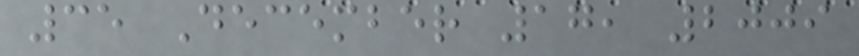35 December 17, 2009
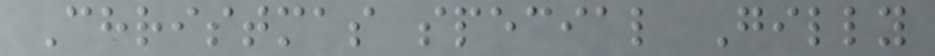Christmas special Gilly
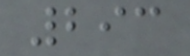293
